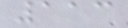113
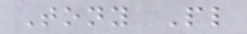Tony Pl
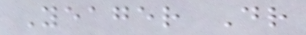Yeager Dr
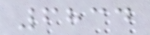6834
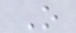O
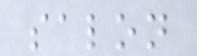salon
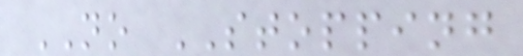NO STOPPING
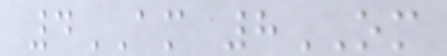4AM 8OM
